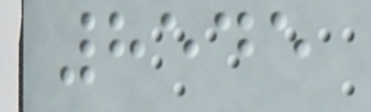8545
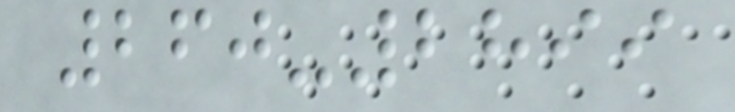260-2899
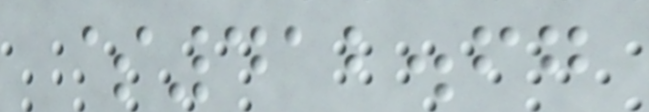$412.67
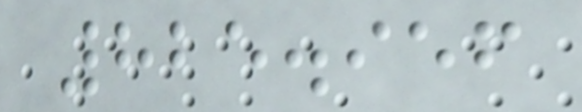825.956
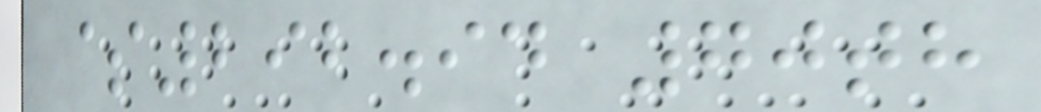$292.94 70th
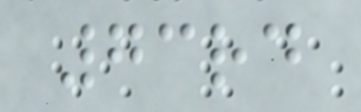73rd
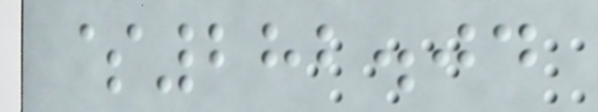$282.04
